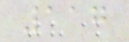117
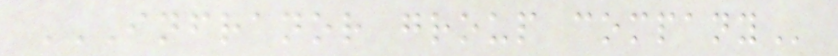INFRANOR GROUP COMPANY
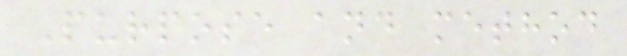Purpose and method
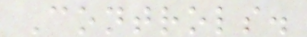Controls.
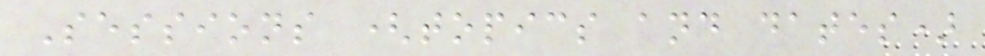Sessions (topics and dates)
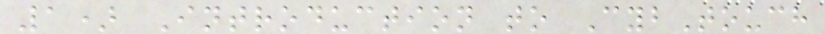1) Introduction to CybTouch
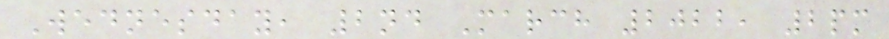Wednesday, 2nd March 2022, 2pm
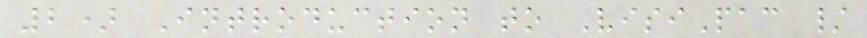2) Introduction to VisiPac /
